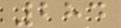284
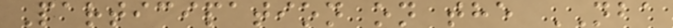Participation on the NBA
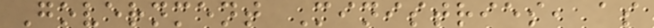Government Ministries, as
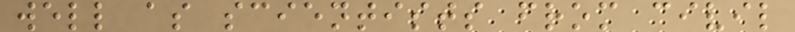well as scientists from civil
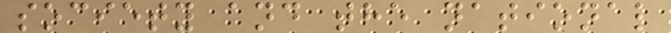society and the national
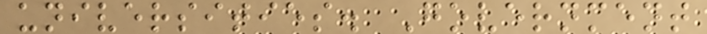universities. Government
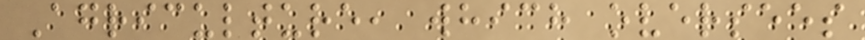Agriculture, which oversees
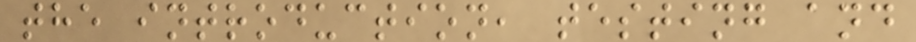the introduction, testing and
